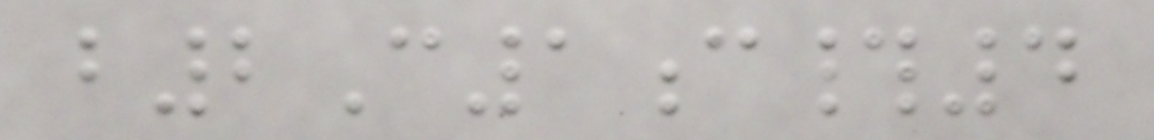b2C1c#4
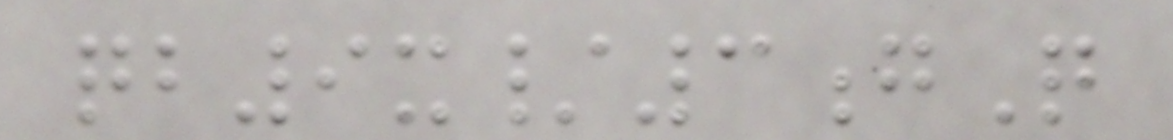qb9x/3gQ
